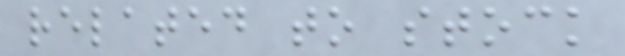related to stock
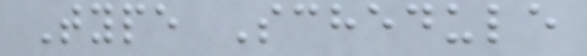Type Schedule
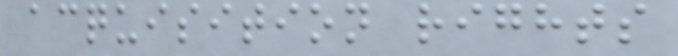acquisition rights
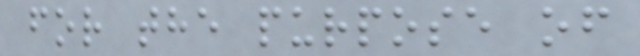for the purpose of
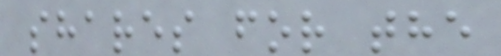shares for the
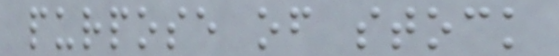purpose of stock
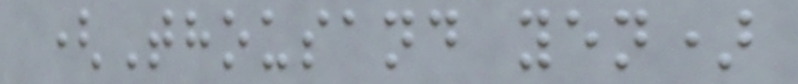(Thousand yen)
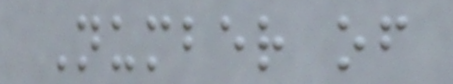Number of
